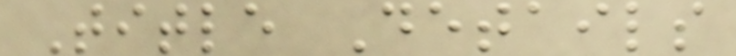Title Details
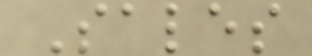Sales
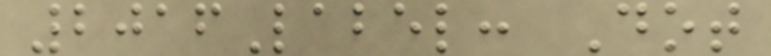2016Label: Dot
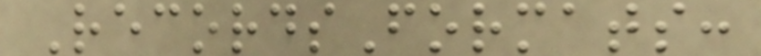RecordsFormats:
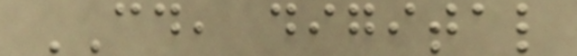CD, digital
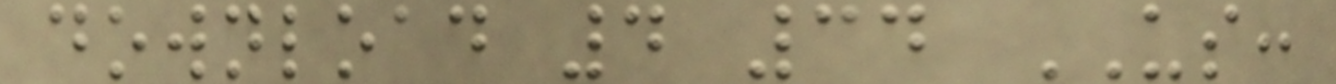download 4 34 US:
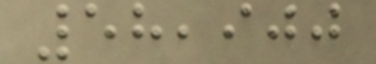58,900
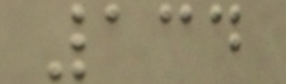134
